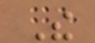The
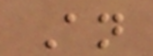An
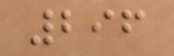296
